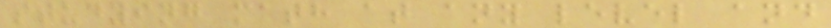studying math at any level and
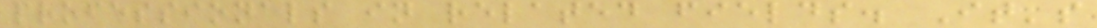professionals in related fields. It's
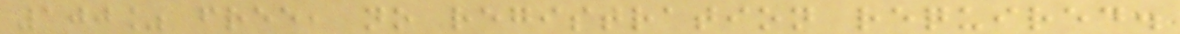100% free, no registration required.
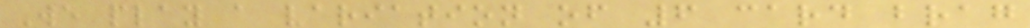We play a variation of 6 card brag
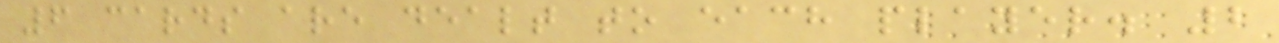6 cards are dealt to each player. 2
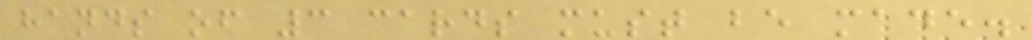hands of 3 cards must be made.
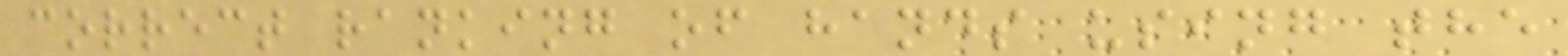correct ranking of hands using the
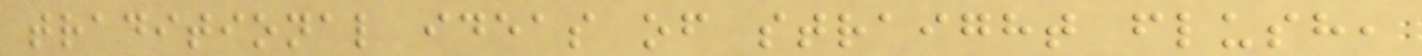traditional ideas of straight flush,
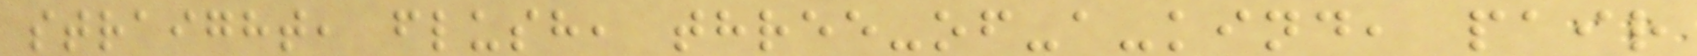straight, flush, three-of-a-kind, pair
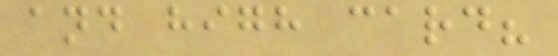and high card?
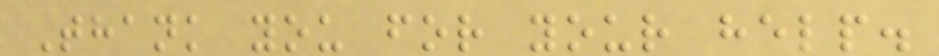Thank you for your help.
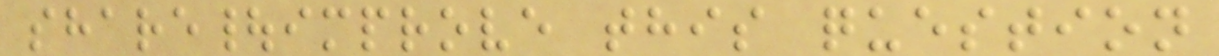share|improve this question
